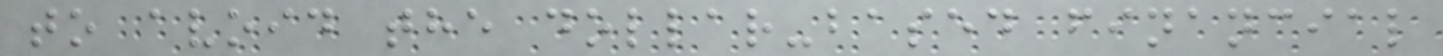to avoid the dollar-based financial
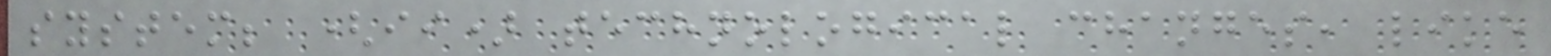system; (ii) technological changes, like
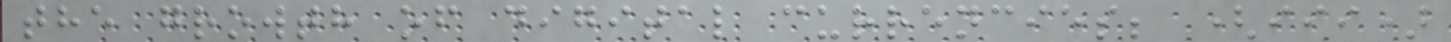the growth of digital currencies; (iii)
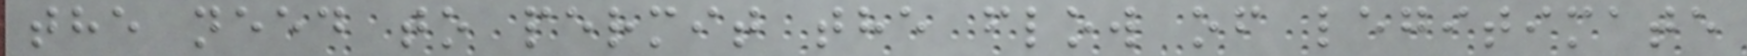the need to permit the flow of legitimate
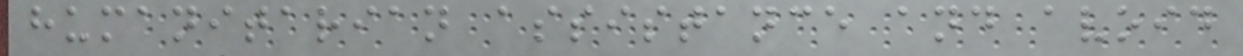humanitarian assistance and avoid
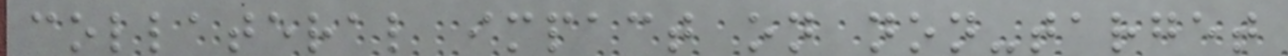collateral impact on non-target
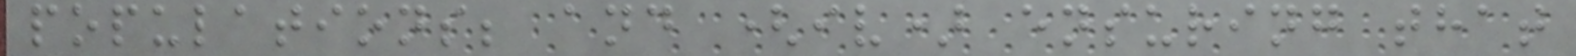populations; and (iv) ensuring that
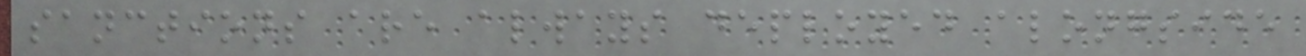sanctions are always deployed alongside
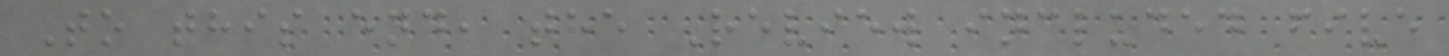To this end, the Review included five
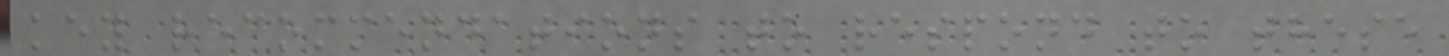key recommendations to respond to these
